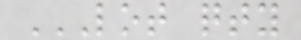LOT QTY
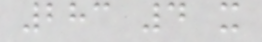283 4 x
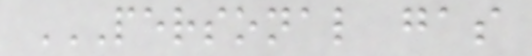PERSONAL GAS
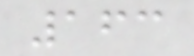163
